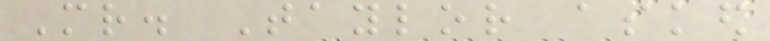Mr. Taylor asked
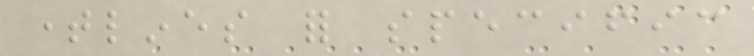timelines for specific
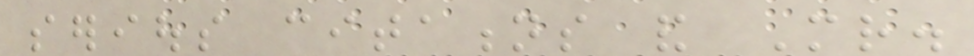serious citations and Mr.
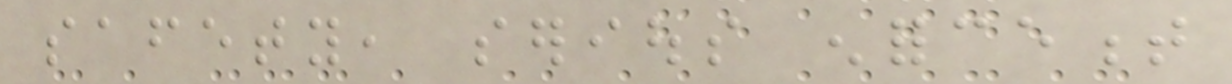safety, serious enforcement
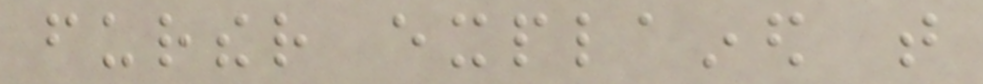further explained that
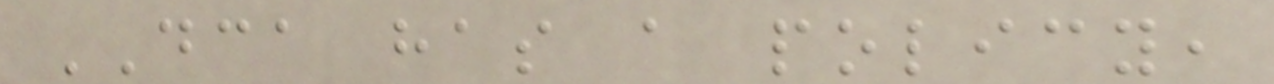DCA has a policy,
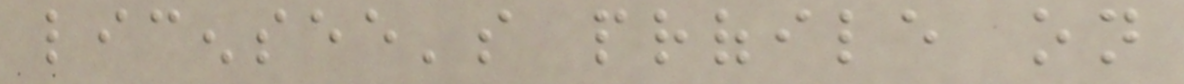licensee's profile on
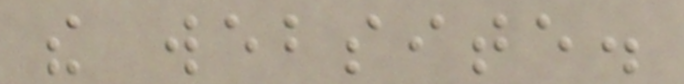the website.
